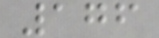176
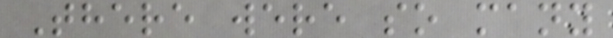There were so many
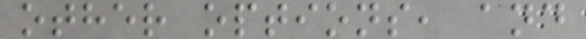other options, and
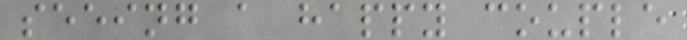seeing a happy couple
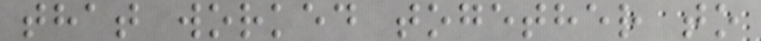that worked together to
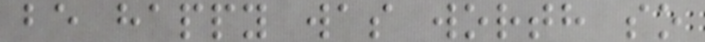be happy was worth so
